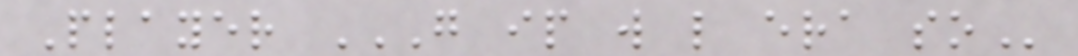Player G IP W L ERA SO
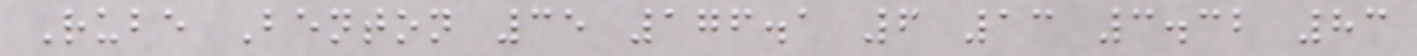Rube Benton 35 176.1 6 13 3.32 83
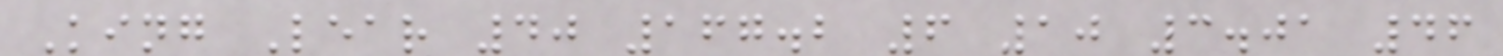King Lear 40 167.2 6 10 3.01 46
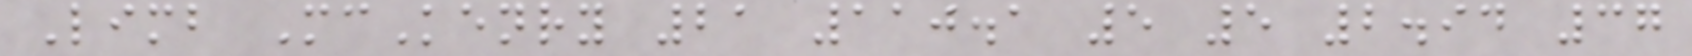Limb McKenry 21 110.1 5 5 2.94 37
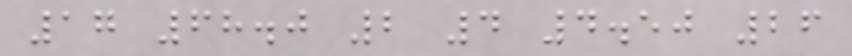17 68.0 2 4 4.50 26
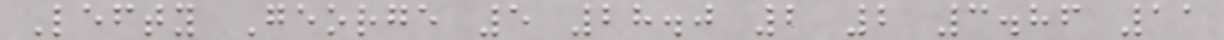Lefty George 5 28.0 2 2 3.86 11
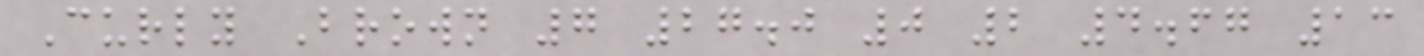Curly Brown 7 27.0 0 2 4.67 13
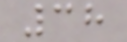38
